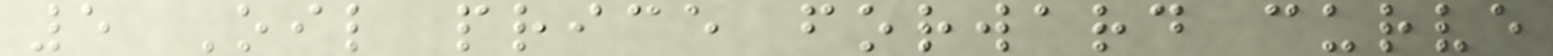5 Oil price forward curve
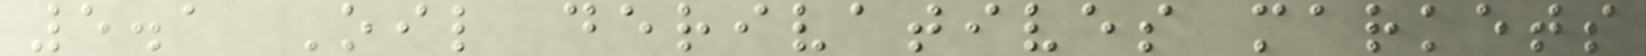5.1 Oil derivatives markets
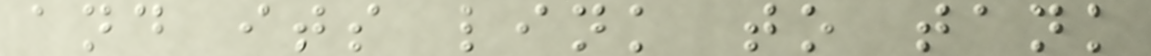and its link to tank
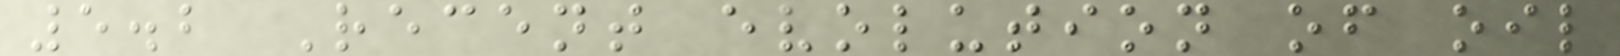5.2 Recent evolution of oil
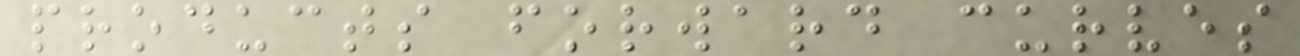products forward curves
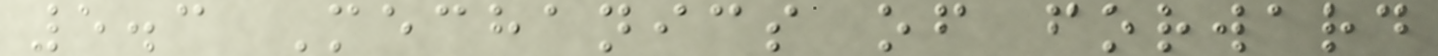5.3 Mechanics of forward
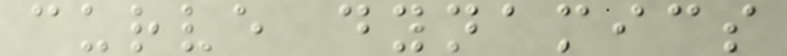curve dynamics
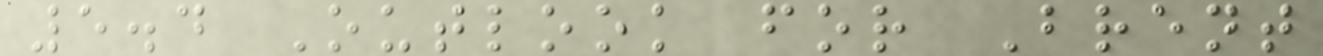5.4 Outlook for Brent
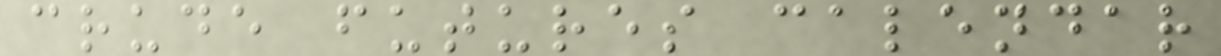crude futures calendar
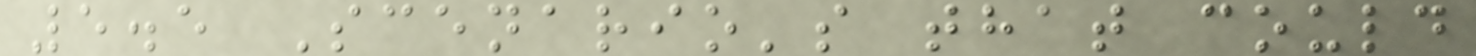5.5 Scenario's that could
